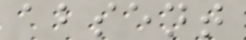absent
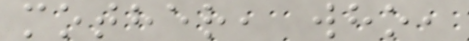mother, who,
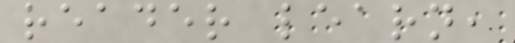reader learn,
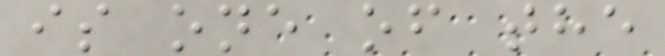is one of the
